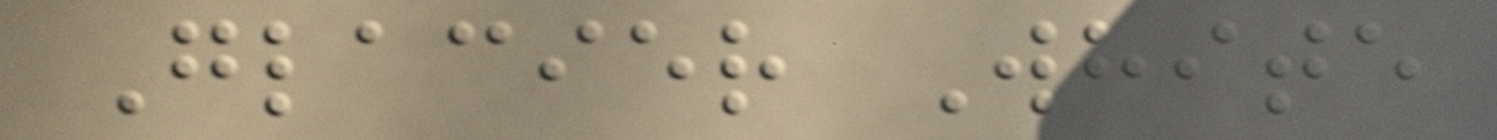Glacier White
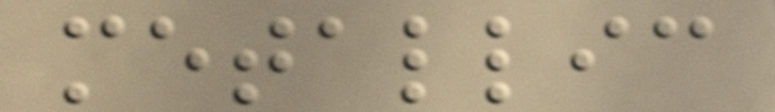metallic
